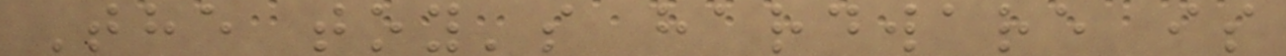The toy's hardware is
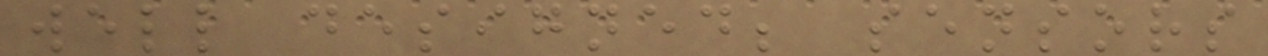well designed; sensors
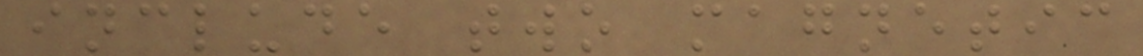include two magnetic
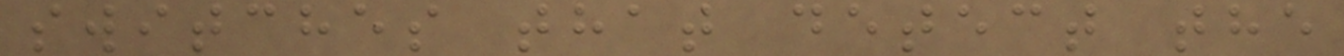switches that detect the
